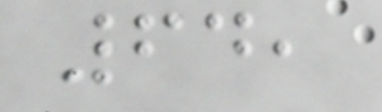64,
